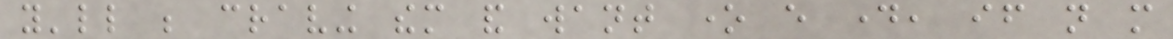you'll be craving them and want one every day, if not more
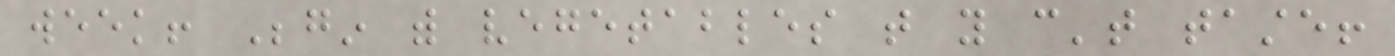week! Begin with vegetables that you can't taste!
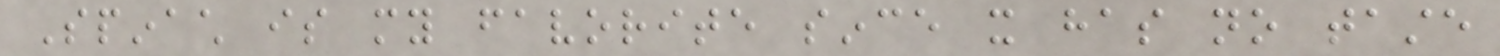Spinach is my favorite since it has no taste
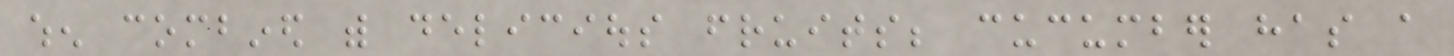when combined with delicious fruits; cucumber has a
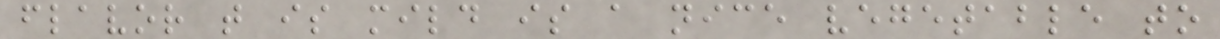flavor that is mild is a nice vegetable to
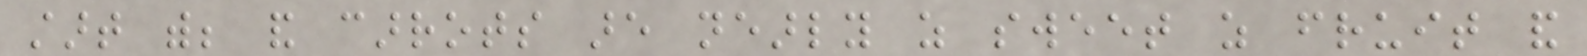start with; and carrots are nearly as sweet as fruit and
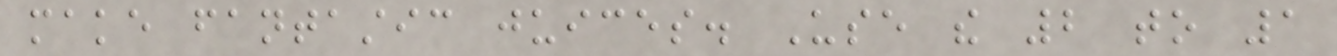make fantastic juices. Use the 2 to 1
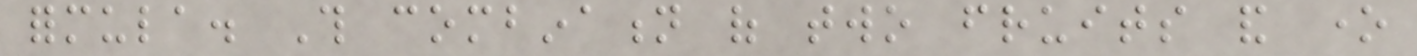formula. This combination of two fruits and one
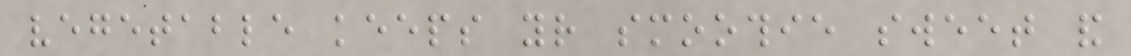vegetable keeps your smoothie sweet and
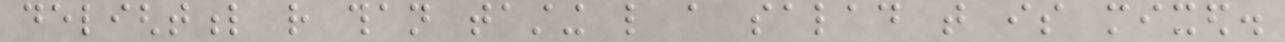delightful rather than tasting like a salad that is mixed.
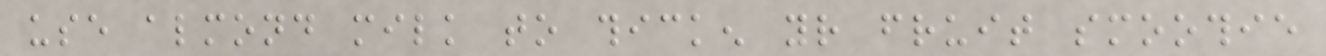use almond milk to thicken your fruit smoothie
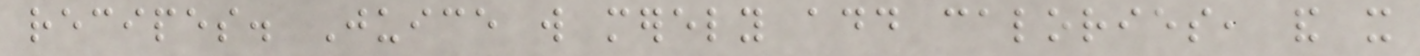recipes. Juice will merely add calories, and it
